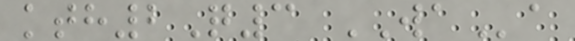kth2Q3 WAa
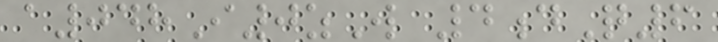a048I0zW 4dQ6
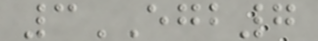3EGB7
